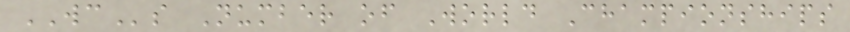WCs Number of World Championships
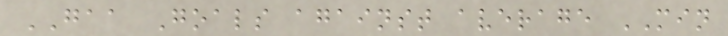GAA Goals against average MIN
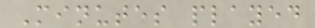Minutes played
